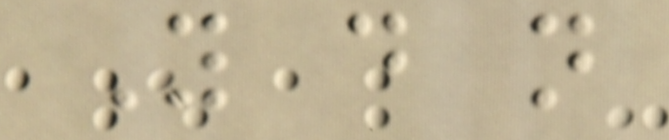You do not
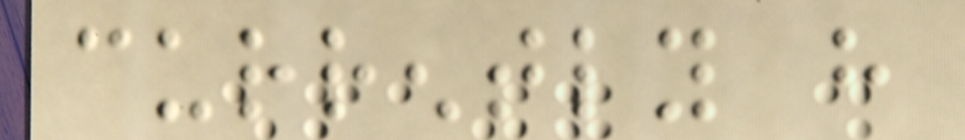currently have
